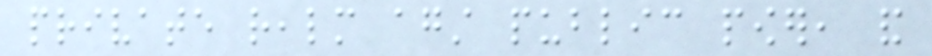private realm against public power, and
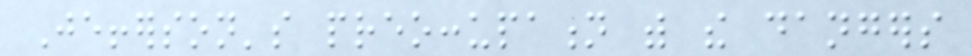Jefferson's preoccupation with the dangers
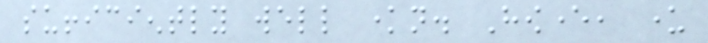sufficiently well known. However, under
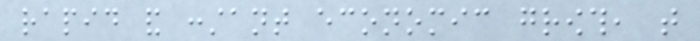rapid and constant economic growth, that
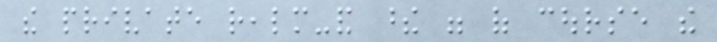the private realm-and these were of course the
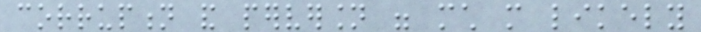corruption and perversion were much more likely
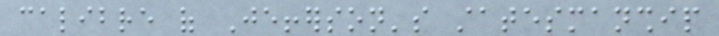calibre of Jefferson's statesmanship
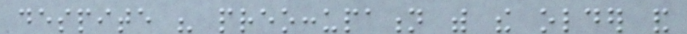despite his preoccupation with the older and
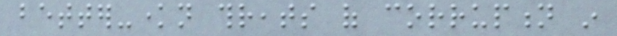better-known threats of corruption in
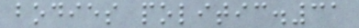bodies politic.31
